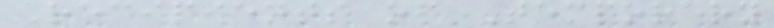Recipients of Temporary
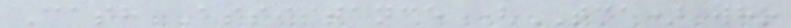Cash Assistance (TCA) who
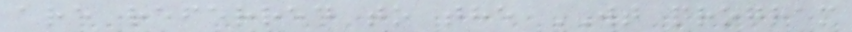are referred to the WT program
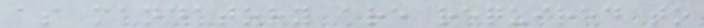as mandatory are required to
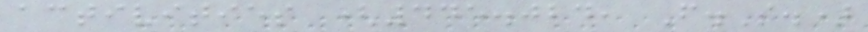activities (445.024, F.S.)
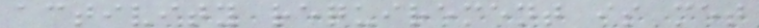activity requirement is met
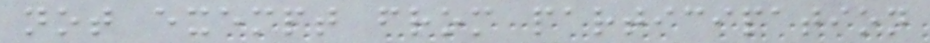not exempt from participation
